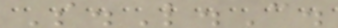S.L.C.
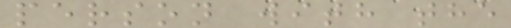person with the
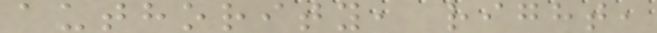authority, right,
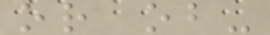or ob-
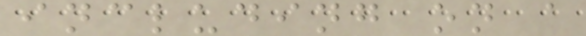including on a
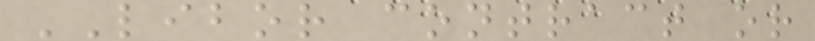LIBOR contract or
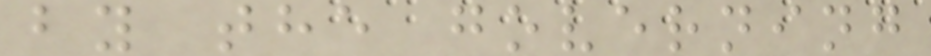by the governing
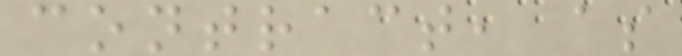contract, as
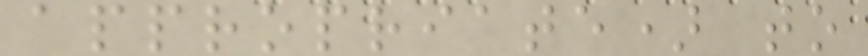appropriate) to
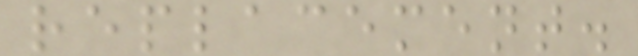replacement.
